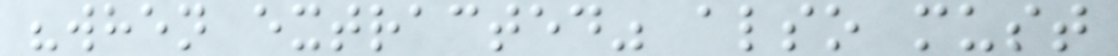"when extracted" also must
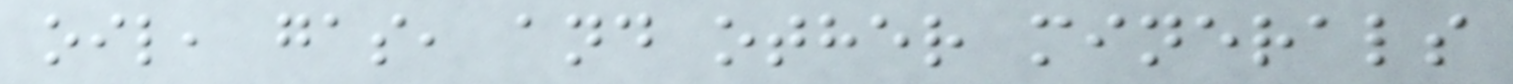oil, gas, and other minerals
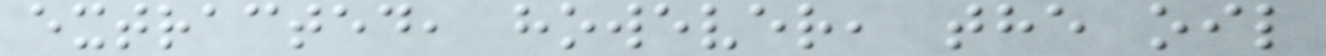extracted, however, the oil
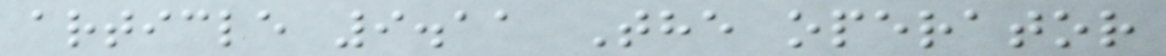article 9.11 The operator
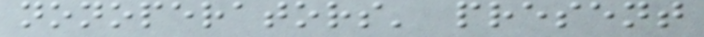nonoperators' present
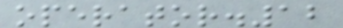operator.12
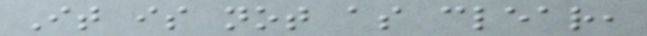It is not as clear,
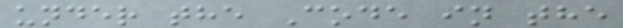under the Code in the
